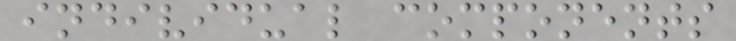individual components
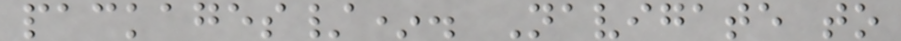packages/*. Navigate to
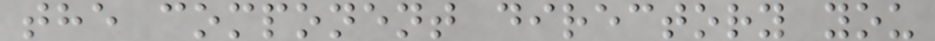the component directory you
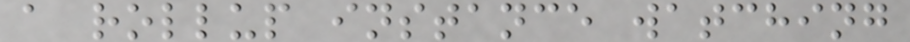a rollup instance watching
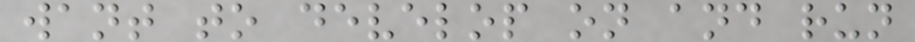want to develop on and run
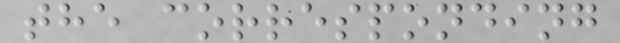the corresponding
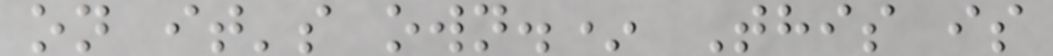on it's own.* This is
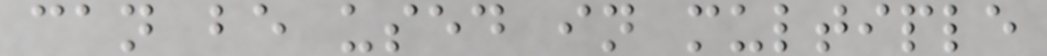can be used in multiple
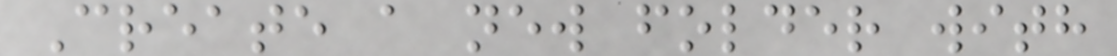Create a new folder with
